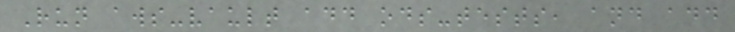Run aws-vault add ods-tests, and add
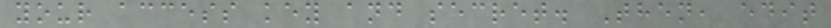your access key and secret. Then, edit
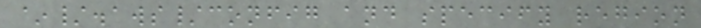~/.aws/config and specify region
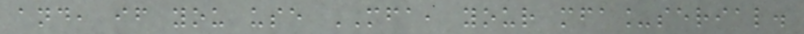and, if you use MFA, your mfa_serial.
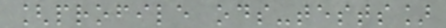[profile ods-tests]
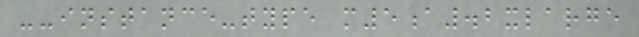--instance-type m5a.2xlarge
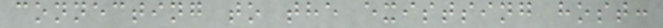connecting to the existsing host:
